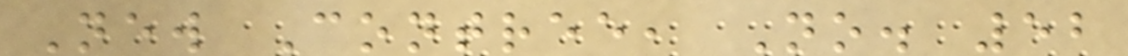New Contree, No. 52
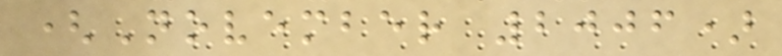(November 2006)
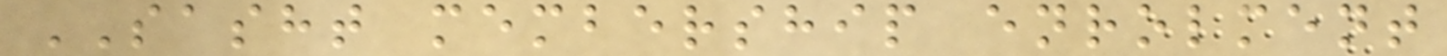SASHT membership enrolment
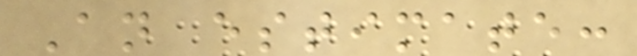An estimate:
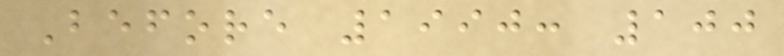Before 1990: 100
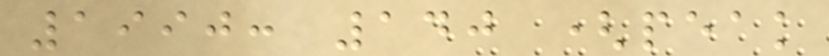1990: 140 (peak
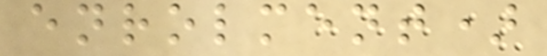enrolment)
